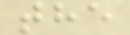the
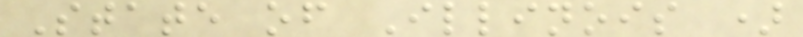State of Illinois )
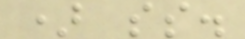) ss.
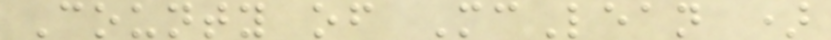County of McLean )
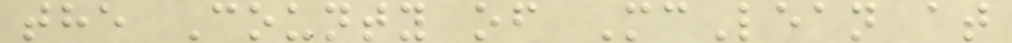the County of McLean at
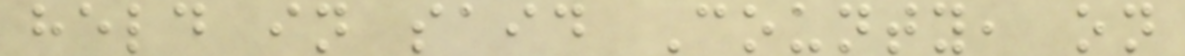held in said County, on
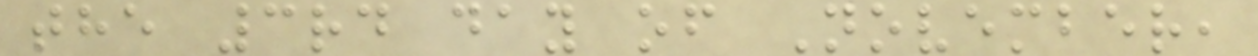the 3rd day of November,
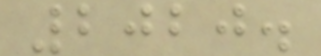2020.
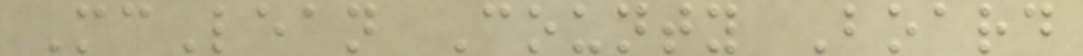McLean County Board
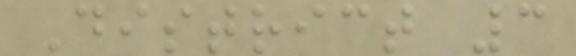District 3
